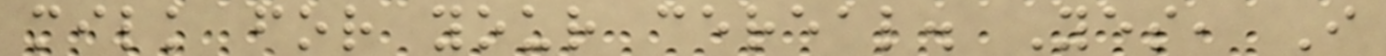milk for your cereal. Yes, I
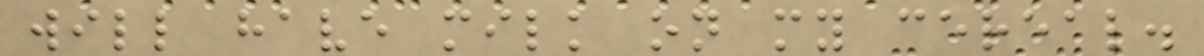will have milk on my cereal.
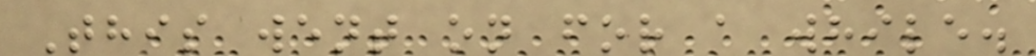This went on for a while.
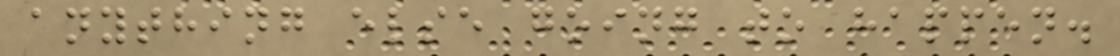anything else going to happen.
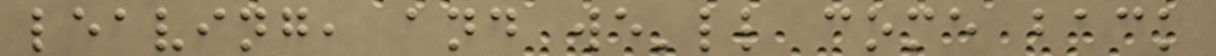leaving, and we'll come back
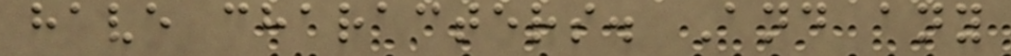have characters. And any
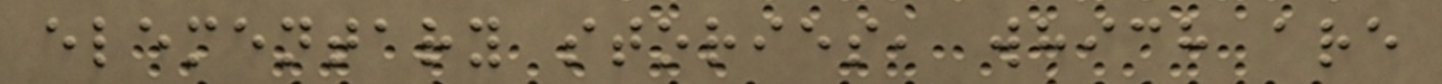elementary stories, which are
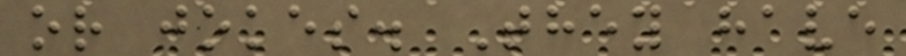or jokes. They have
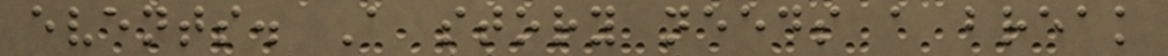events. A story needs a break
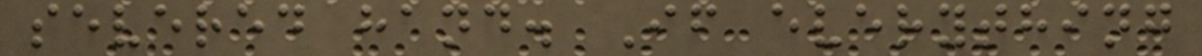severed hand. If everything
